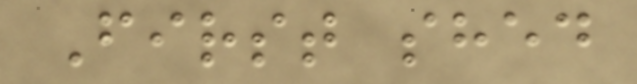First shed
